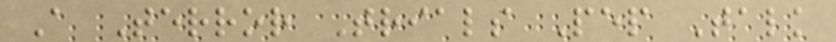A Terror Trials Pep Talk
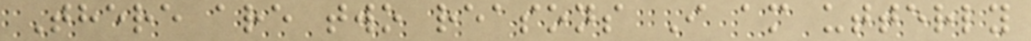There are two reasons I am utterly
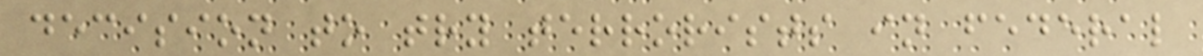decision to try terrorists in federal
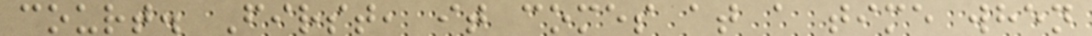court. First, it comes at a time when
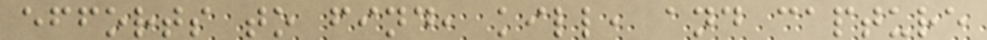efforts to find, kill, and capture
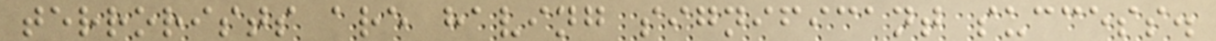terrorists are having significant success.
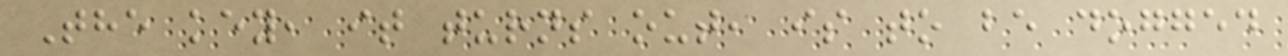The key, it turns out, is to be dogged
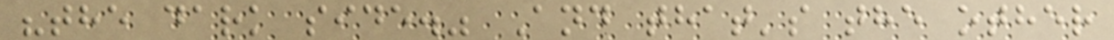"the dark side." And that's the other
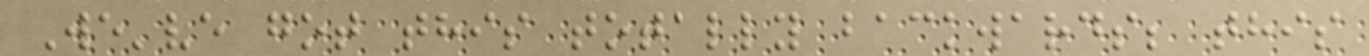We've got this totally backwards; this
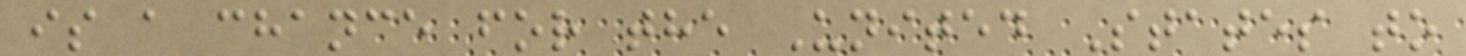is a chance for the United States to
